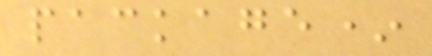package*
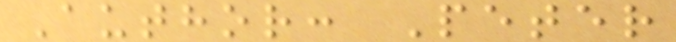Author: Peter
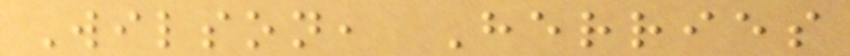Wilson, Herries
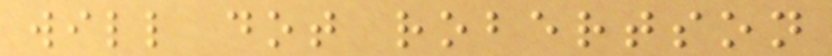will dot robertson
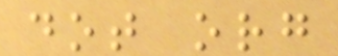dot org
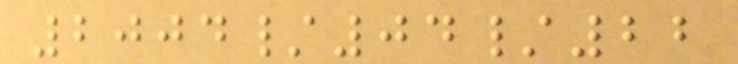2004/04/22
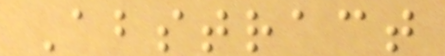Abstract
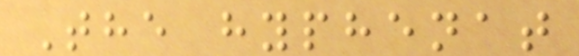The hyphenat
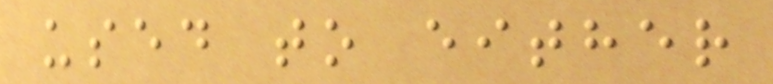used to either
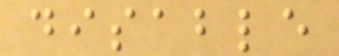disable
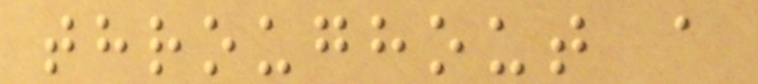throughout a
